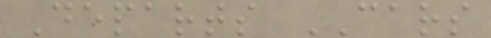Departs CARS
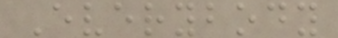Everybody
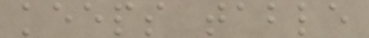keeps table
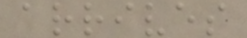arrives
